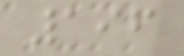196
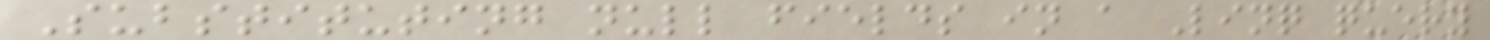Substituting null fields in a Linq query
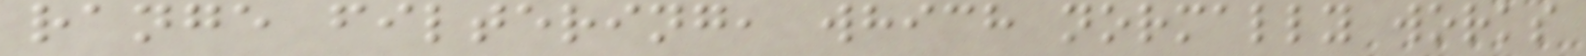range filtering, which normally works
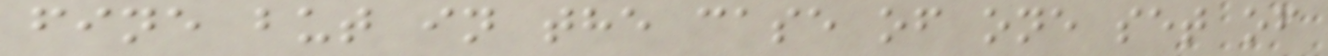fine but in the case of one set of
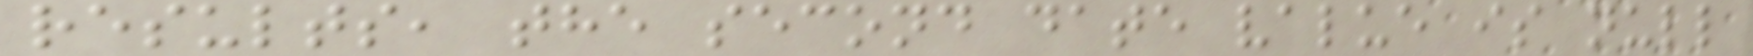results, the second date value is null
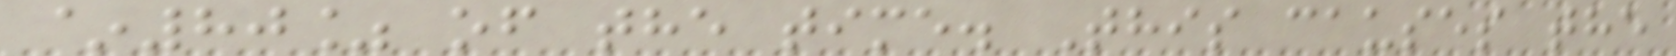~80% of the time. This causes the
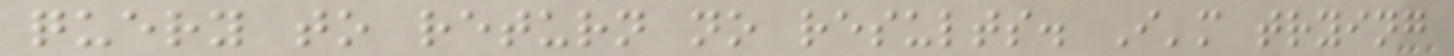query to return no results. I'm trying
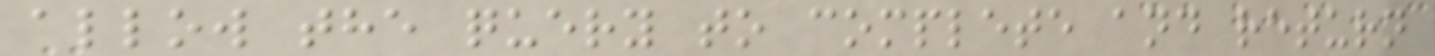allow the query to complete and return
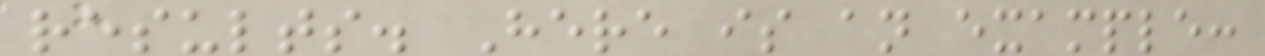results. Here is an example:
